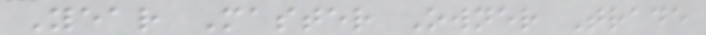Year Master Owner Trade
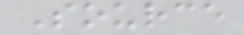Source
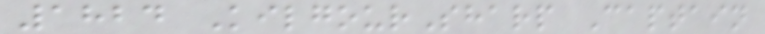1824 KilgourSharp Captain
